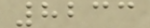8233
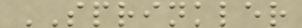SPRINKLER
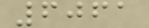6061
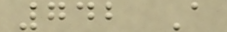742 A
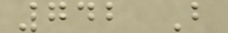742 B
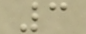3
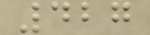427
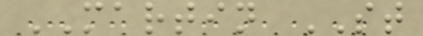MARTIN ST
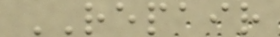REPAIR
